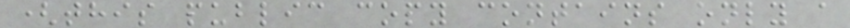(this public copy contains only a
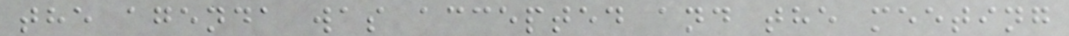the agenda was accepted and the meeting
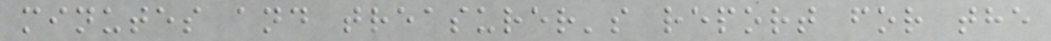minutes and treasurer's report for the
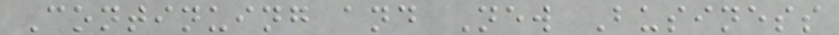Continuing and New Business
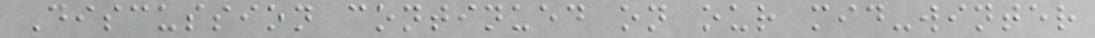Discussion continued on our mid-winter
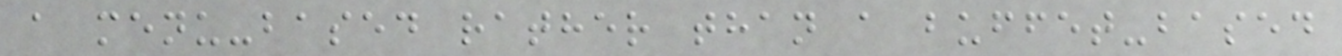a menu-based rather than a buffet-based
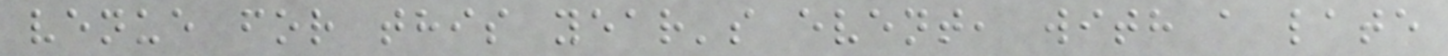venue for this year's event, with a late
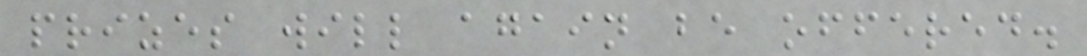prizes will again be offered.
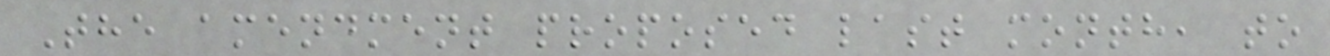The amendment proposed last month, to
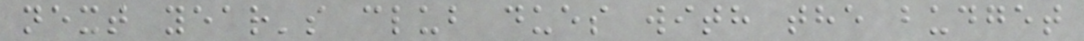next year's club dues with the budget
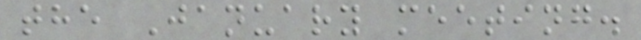the January meeting.
